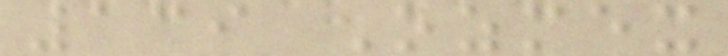139 Ozmex
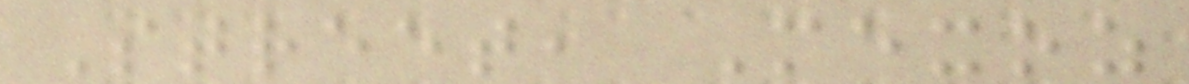Street, Mexoz
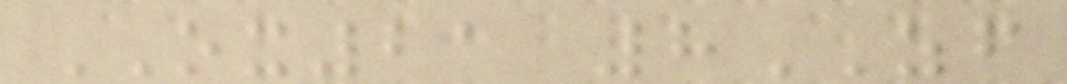OX21 8ZF
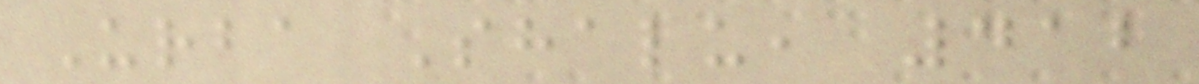Urba Shalu, 412
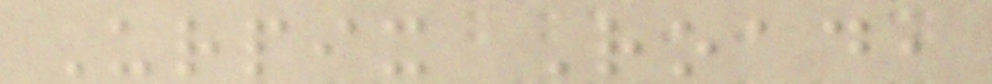Urpix Road,
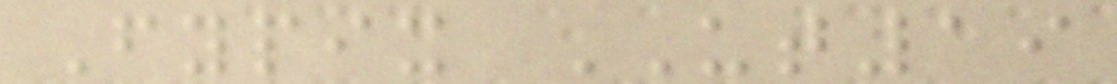Fypix UT19
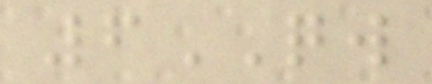6QW
